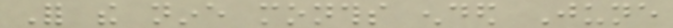For the nine months ended June
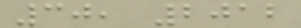30, 2012
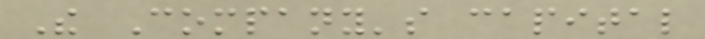The Company's capital
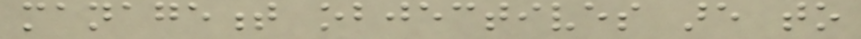management objectives are to
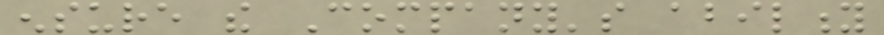ensure the Company's ability
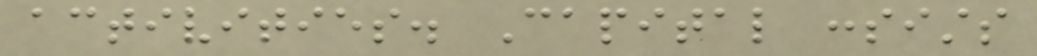activities. Capital consists
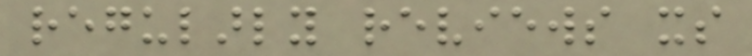regularly reviews its
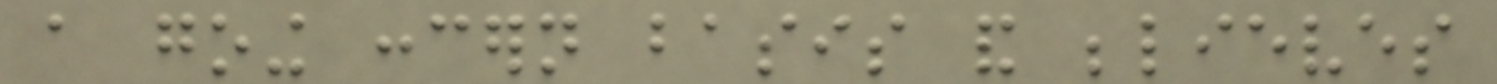a going concern basis and believes
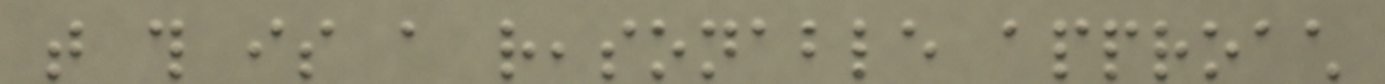that this is a reasonable approach
